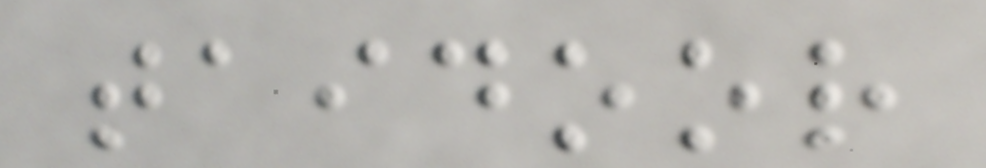taidoor
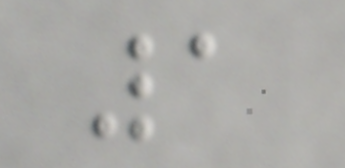1
